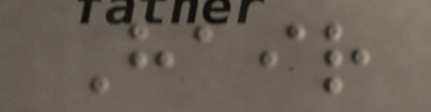Hair
